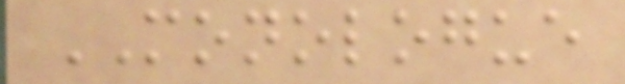MONOLOGUE
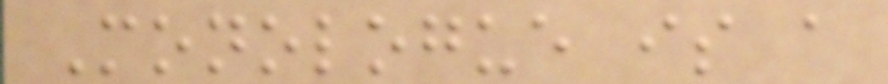Monologue is a
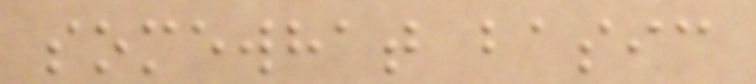somewhat basic
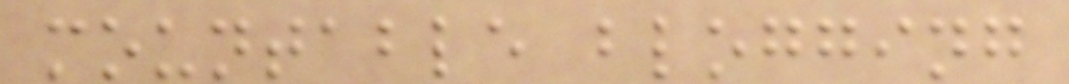mountable blogging
